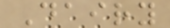Dairy
